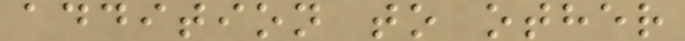addition to other
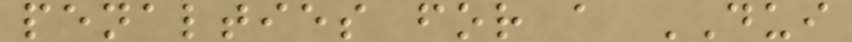penalties for a DUI
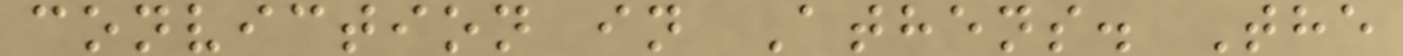conviction in Athens. The
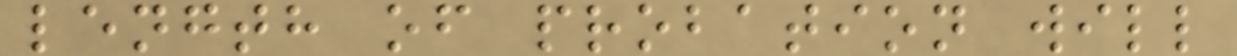length of probation will
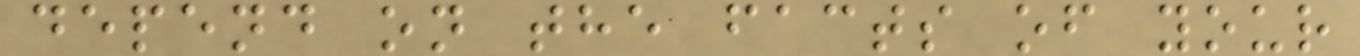depend on the facts of your
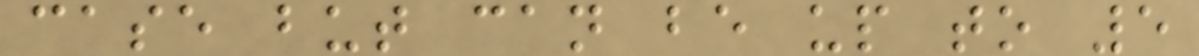case but can be up to 5
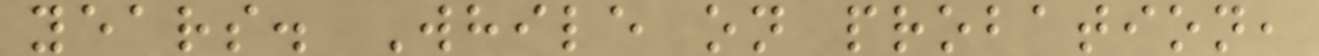years. While on probation,
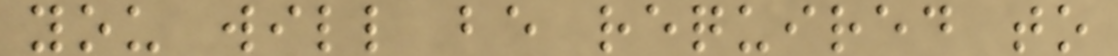you will be required to
